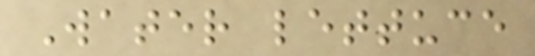Water lettuce
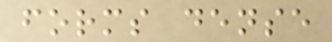forms dense
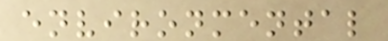environmental
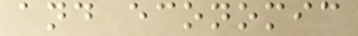and economic
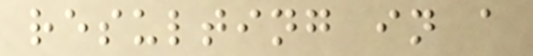resulting in a
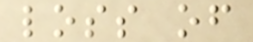loss of
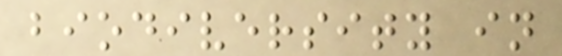biodiversity in
